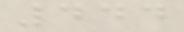444
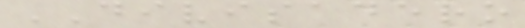DIVISADERO
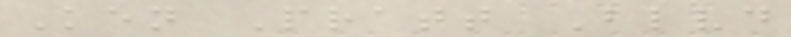Ken Pratt Blvd
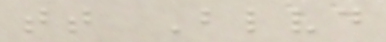tt Blvd
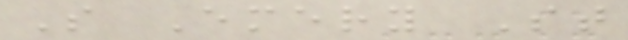S Emery St
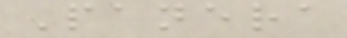Panera
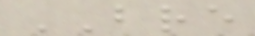BRE
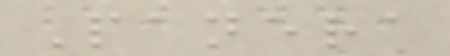Panera
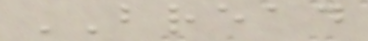BREAD
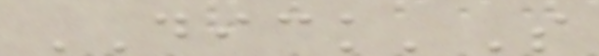DICK'S
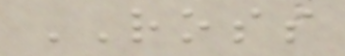ROSS
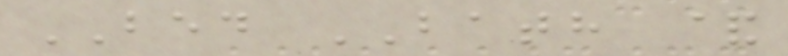BED BATH &
